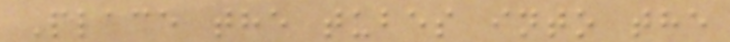Place the tubes into the
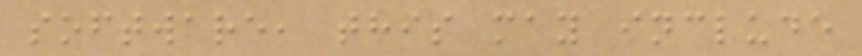software, this may include
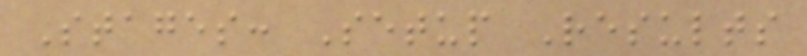Stages: Setup Results
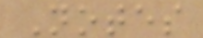Notes
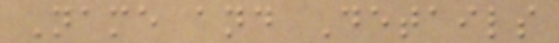Name and Details
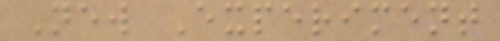New Experiment
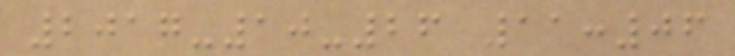2017-10-26 11:06
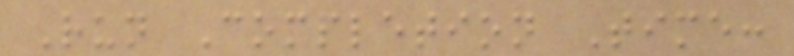Run Completion Time:
